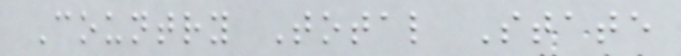Country Total State
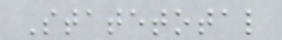Statetotal
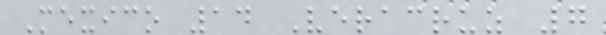Mexico 14 Veracruz 7
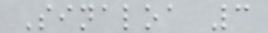Sinaloa 3
